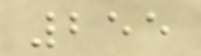255
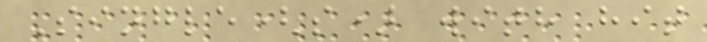Single(s) with hit
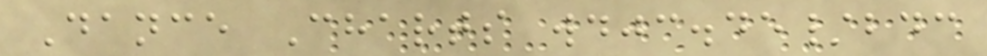Dance Charts wdjc.de/bdc
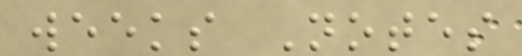weeks Notes
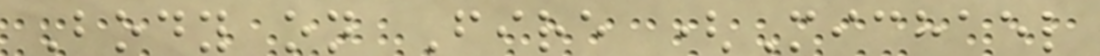Body on Fire (Michael
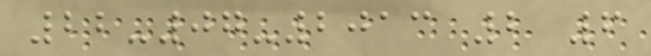22-07-2013 2 6
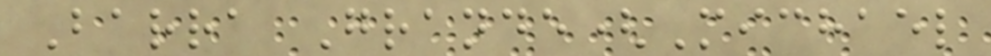Barra Grande(Michael
